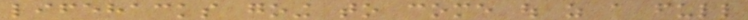lifehacks going to come out as a full
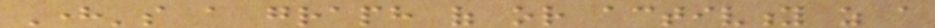Here's a graph of or activity as a
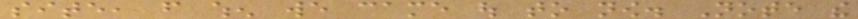site, from when we came out to now. Note the
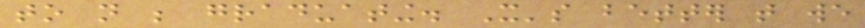to not be graduating. It's better that we
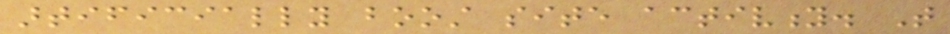artificially boost site activity. That
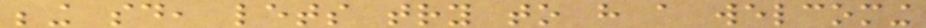being said, lets try to have a welcoming
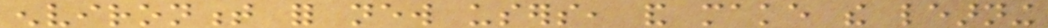environment for new users, and make the learning
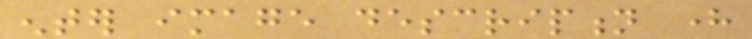enter image description here
